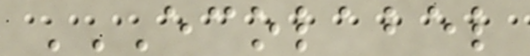ECOLABEL
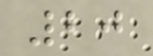20
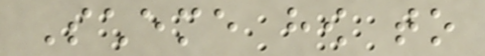Scheme how to
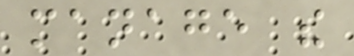manage the
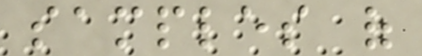samples of
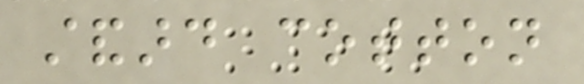standard cotton
